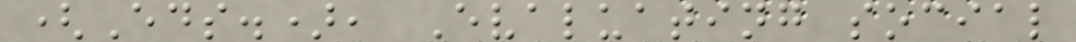(Eds.), Evaluating social
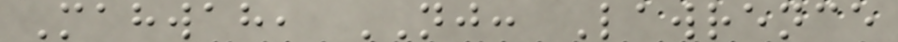Mahwah, NJ: Lawrence
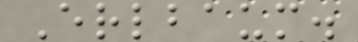Erlbaum.
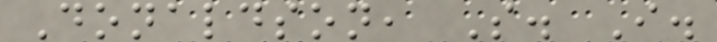Donaldson, S. I.
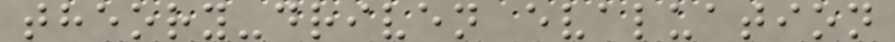theory-driven evaluation
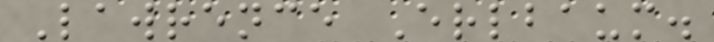Lawrence Erlbaum.
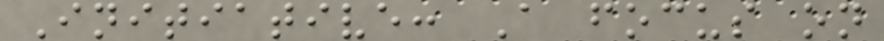Initiative: A focus on
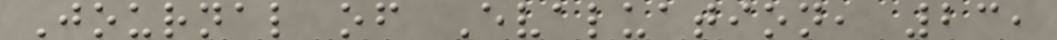Journal of Evaluation, 23,
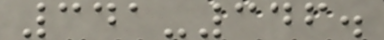341-346.
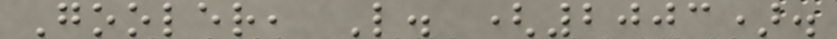Gooler, L. (2003).
